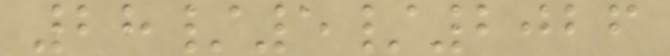28/5/2026
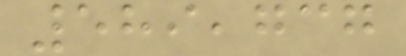589,737
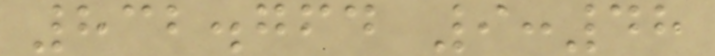832.764 9:48
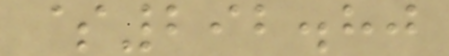$292.80
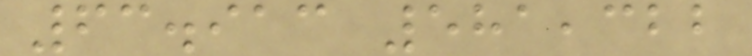63.913 581,322
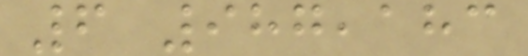6 987,183
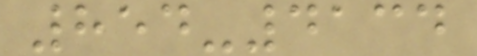854-4134
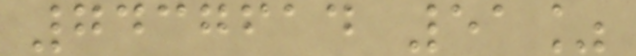7437614 51%
